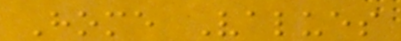Home Values
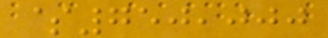$750,000
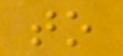to
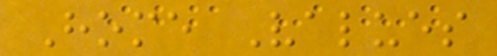Home Values
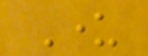Under
